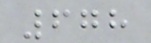678
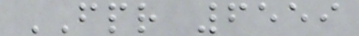FPR 6559
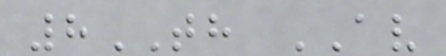8TH AV
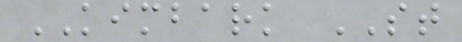KIMBARK ST
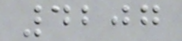4207
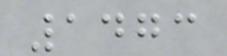1473
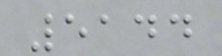5144
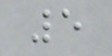5
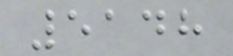5148
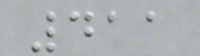411
